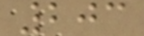203
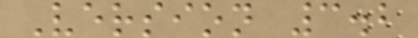Version 3.2
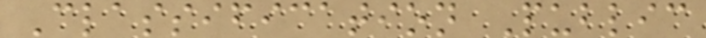Classification Public
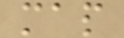map
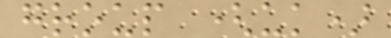group (uk)
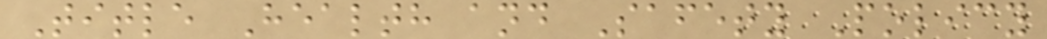Title Health and Safety Policy
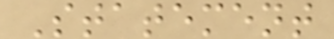Statement
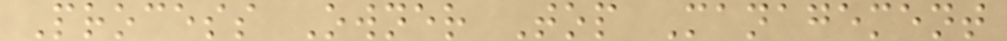Process Owner Top Management
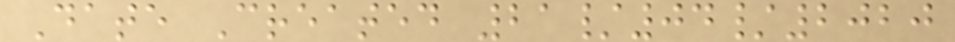Date Created 21/04/2020
